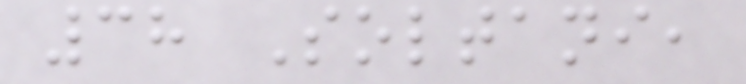38 Soltani,
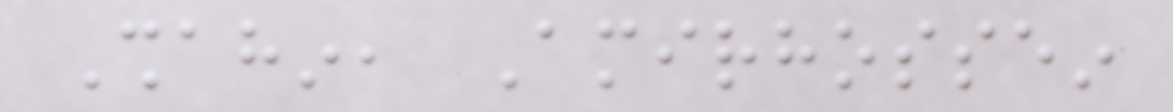Shahin, Amirhossein
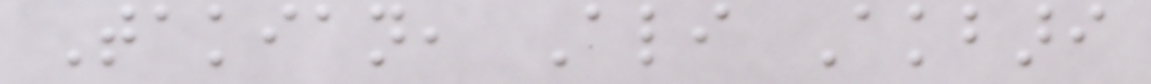Takian, Ali Akbari
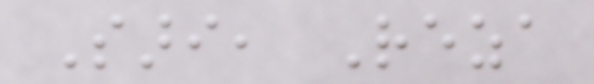Sari, Reza
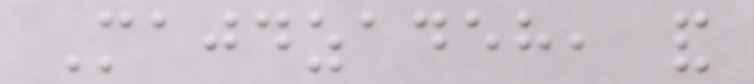Majdzadeh, and
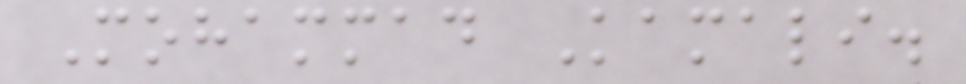Mohammad Kamali.
